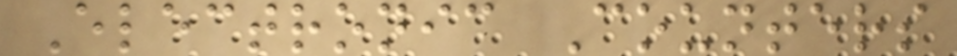Electronic Counters
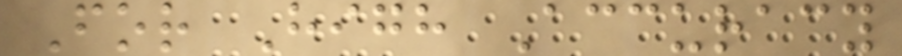For High Accuracy
